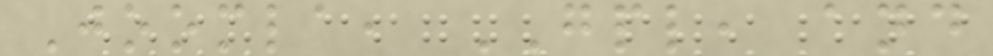Joomla, GPL, and
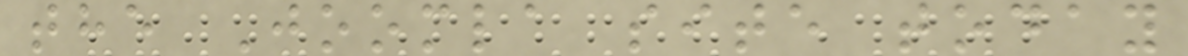the Joomla site today
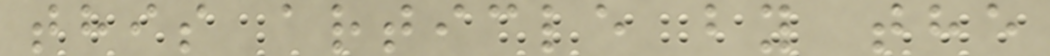this article by the
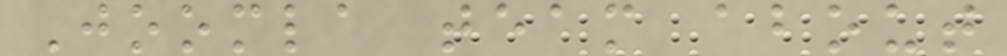Joomla team about
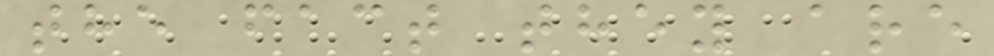the fact they are
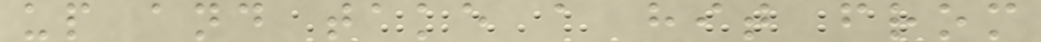up and take a hit from
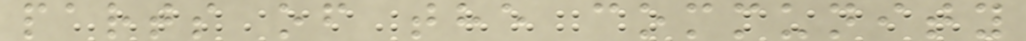parts of the community
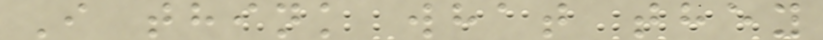I think what they
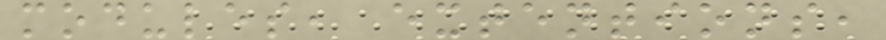modules, extentions,
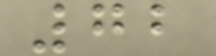72
